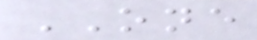ONE
